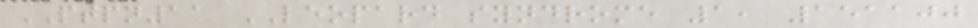PTPN11 LEOPARD syndrome 1, 151100
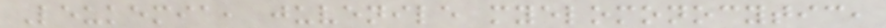Leukemia, juvenile myelomonocytic,
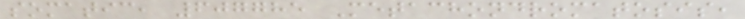somatic, 607785 Metachondromatosis,
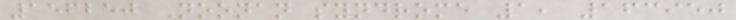156250 Noonan syndrome 1, 163950
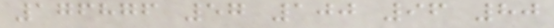176876 57 100 96 80
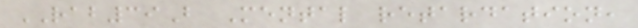RAB39B Mental retardation,
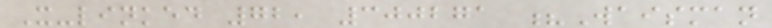X-linked 72, 300271 ?Waisman
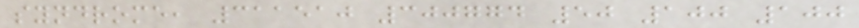syndrome, 311510 300774 50 100 100
